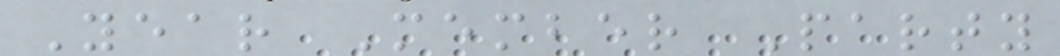Year Member Party
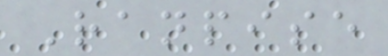Ranpise
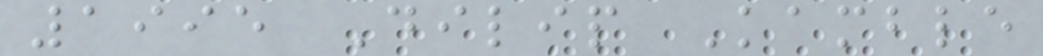1995 Dilip Kamble
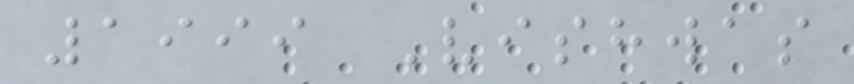1999 Vishwas
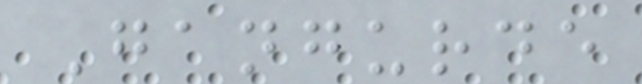Gangurde
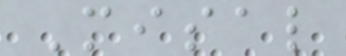Misal
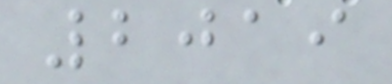2019
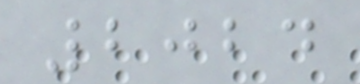2024
